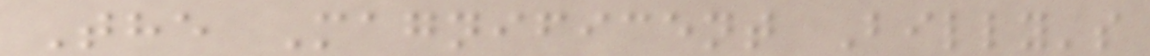The Magnificent Billy's
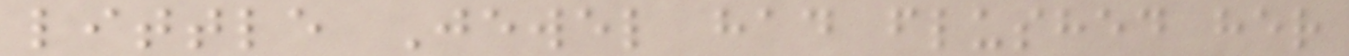little Jewel had flushed her
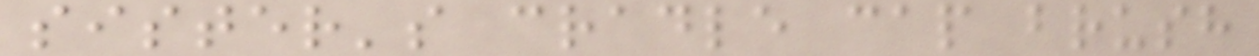sister's cradle cap brush
